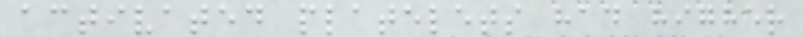activated platelets had higher
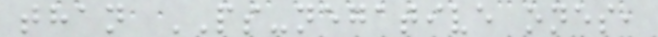than PS-negative ones,
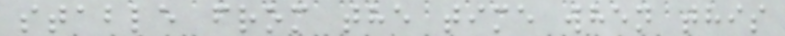stable from the time when this
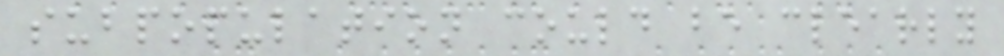subpopulation could be clearly
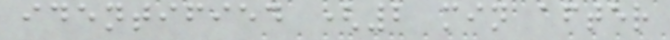identified (2 min after
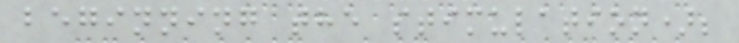beginning the stimulation);
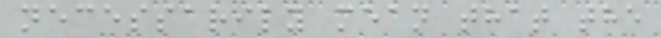necessarily mean that the
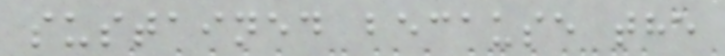sustained because the
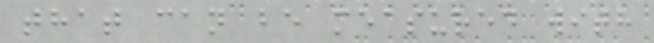that can be measured with
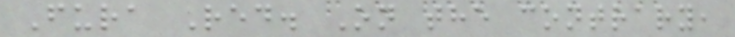Fura Red. On the contrary,
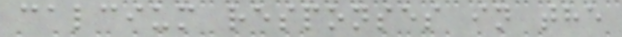calcium responses in the
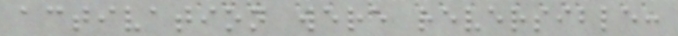activation were reversible:
